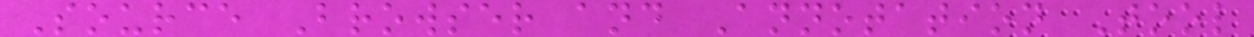Source Browser and Annotation Tool
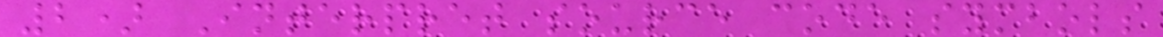2) Interpret source code symbols
